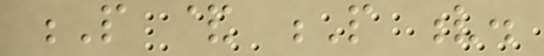P & P v.
